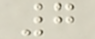7
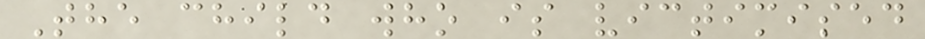The child who is victimised
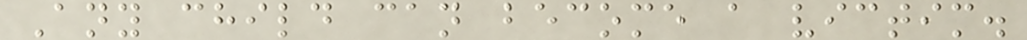Any child can become a victim.
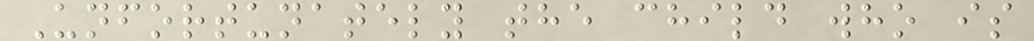Unfortunately the child who is
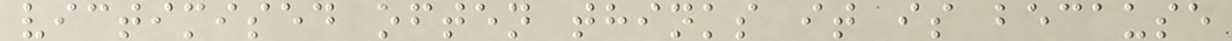victimised often thinks it is because
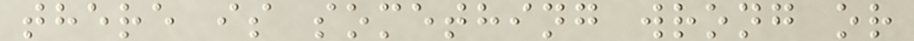there is something wrong or
